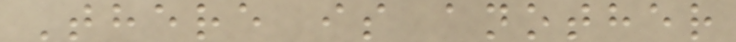There is another
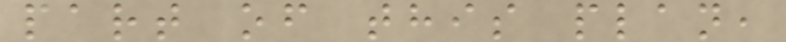part of this plan,
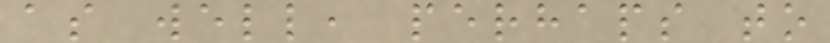as well, perhaps to
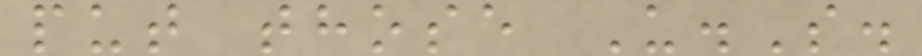put those U.S.
